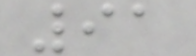91
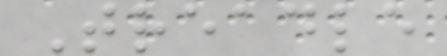Treadle
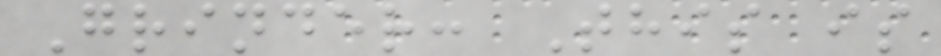Grinder: This is
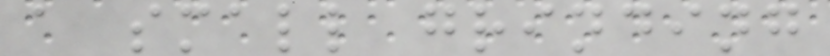a small grinding
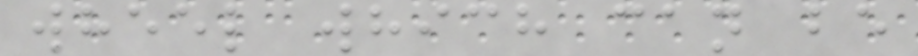wheel which can be
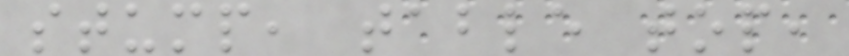stump, table top,
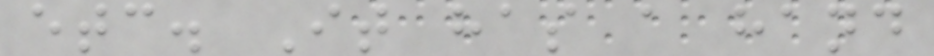etc. It has a hand
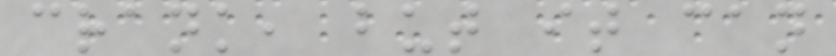crank, but it can
